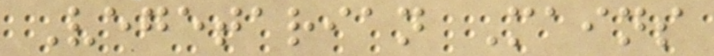Vegetarian Mains
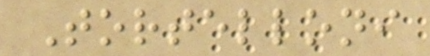Tortelloni
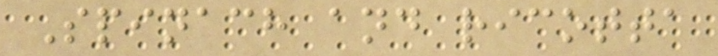Spinach and ricotta
